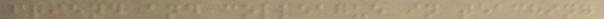friend and colleague in teaching
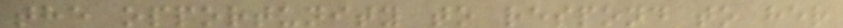the opportunity to respond to her
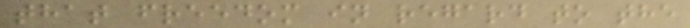that freedom in regard to the
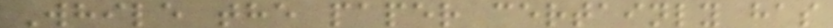While the paper certainly has
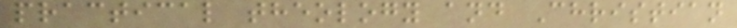practical theology and Christian
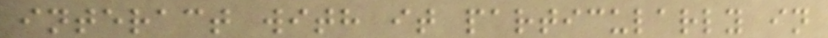interact with it particularly in
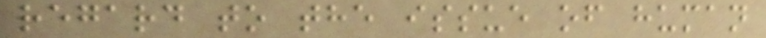regard to the issue of human
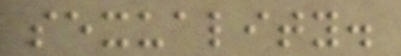sexuality.
